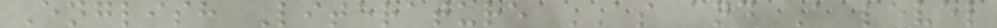English Literature AS and A level
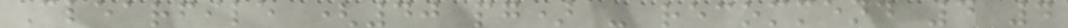Clearfile (40 pg) - recommend 4 4
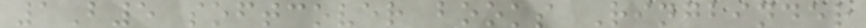1B5 softcover books Ringbinder
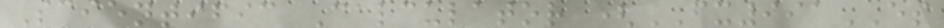Scientific Calculator (FX991ES
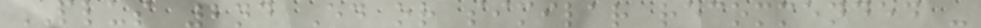PLUS 2nd Ed or similar recommended -
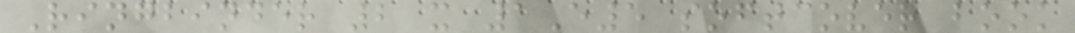Ringbinder 2 x 1E5 softcover book
